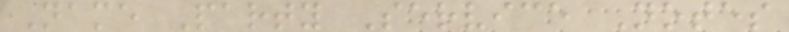Name Party Service Notes
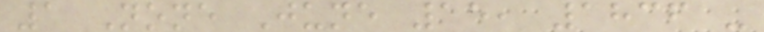1 None June 15, 1836 -
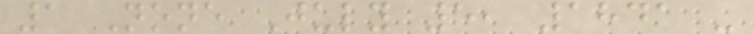1 None July 5, 1841 -
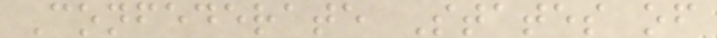Confederate States of
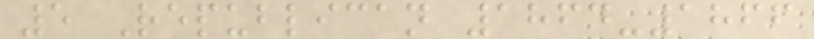5 Republican 1864-1866
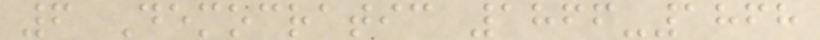6 Democratic 1866-1868
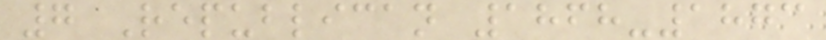7 Republican 1868-1873
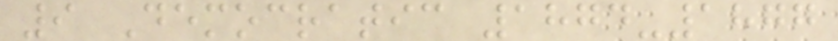9 Democratic 1874-1877
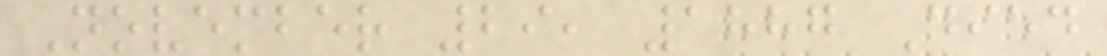November 29, 1887 Died
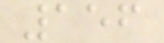156
